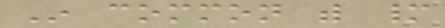In common with many
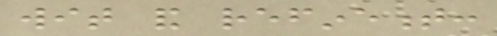wit and refinement:
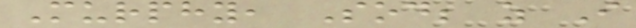Murphy, Sod; as I
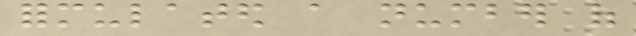formulated a number of
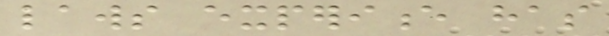laws experience has
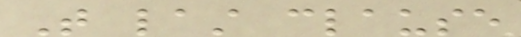That last clause
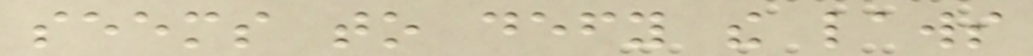seems to defy the laws
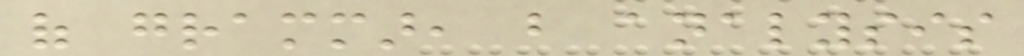of grammar, but analysis
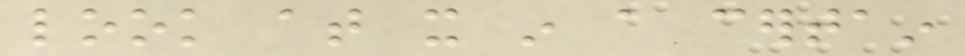look at it in a certain
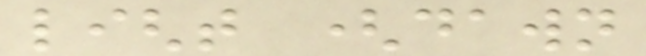light (dawn
